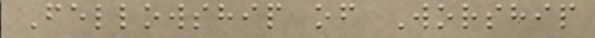Fellowship of Worship
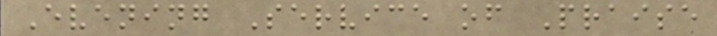Evening Service of Praise
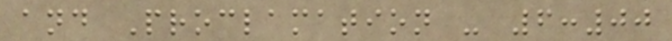and Proclamation - 6:00
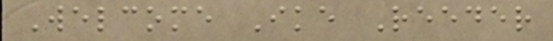Welcome Ike Reeder
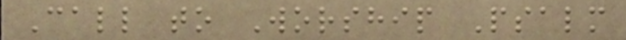Call to Worship Psalm
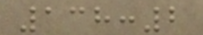138:2
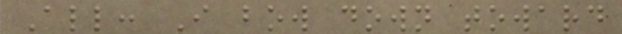All: I bow down toward
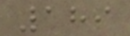189
